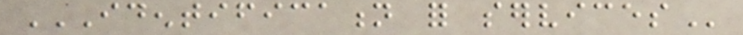IDENTIFICATION FOR SERVICES
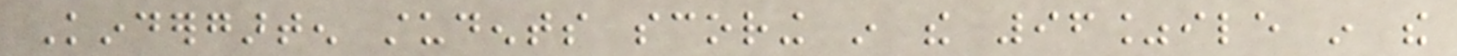Kindergarten students scoring in the 96%ile in the
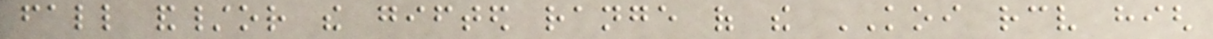fall and/or the gifted range of the KOI receive high
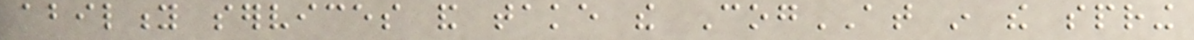ability services and take the CogAT in the spring
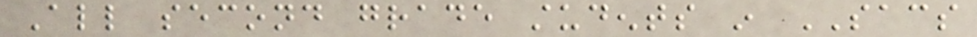All second grade students in SACS
